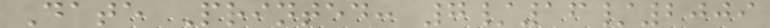Date Printed: 7/16/2009
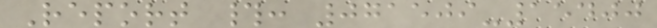Report #: 071509-15400
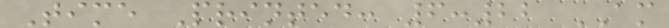Time Printed: 6:22 AM
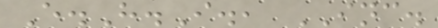E.H.I., INC.
